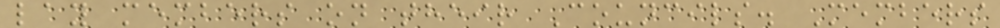lay members on their Councils. Members
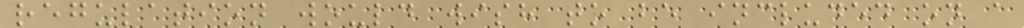regulation would wish to be included on a
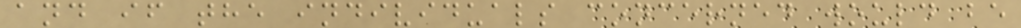and if the individuals concerned would be
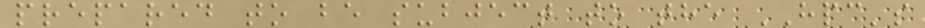prepared to be subject to the HPC's
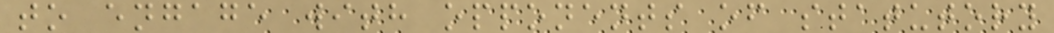to engage with opponents of statutory
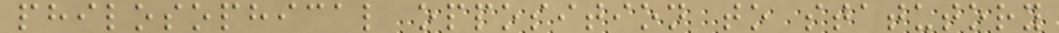philosophical opposition to statutory
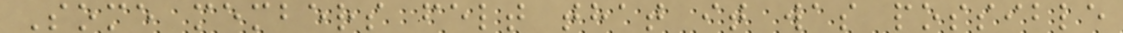Some members felt that it was possible
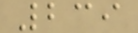239
